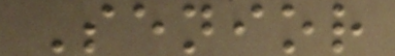Senior
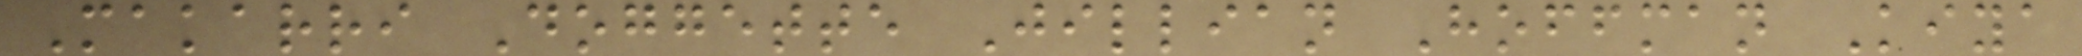Makarri Doggette Jillian Hoffman Kiya
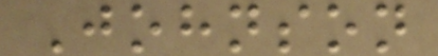Johnson
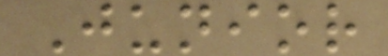Junior
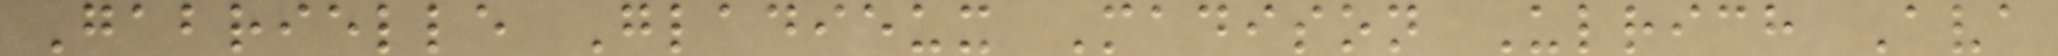Gabrielle Gladieux Madison Ulrich Ava
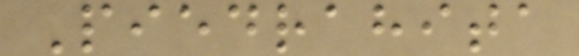Piedrahita
